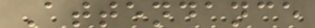Attendance
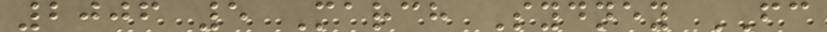2006 5 March Sydney FC
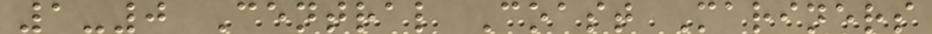1-0 Central Coast Mariners
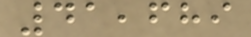41,689
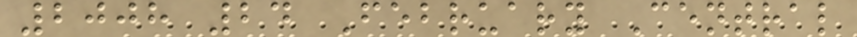2008 24 February Central
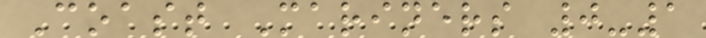Coast Mariners 0-1
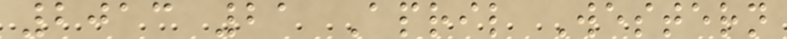2013 21 April Western
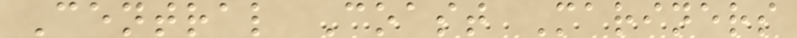Central Coast Mariners
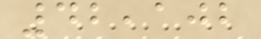42,102
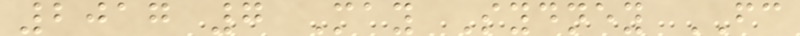2017 7 May Sydney FC
